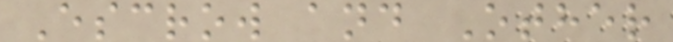Escrow and Other
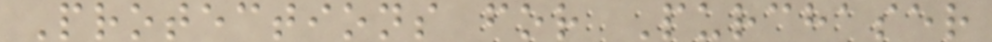Protections for Purchaser
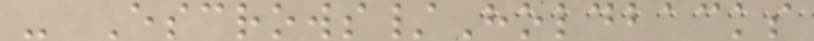- Escrows/Holdbacks
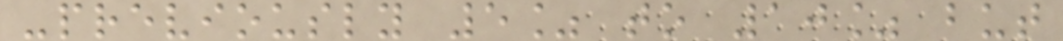-previously 5% to 10% but
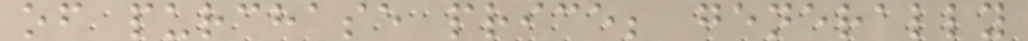of purchase price; generally
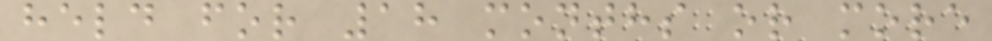held for 18 months or more
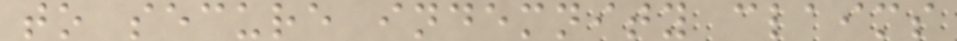to secure indemnity claims
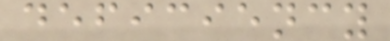deficiency
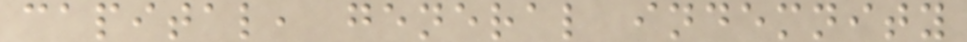capital, general indemnity
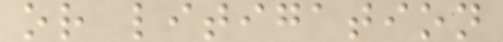or litigation
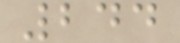244
